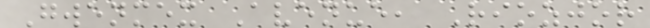Gwenmex Avenue, Riozjor
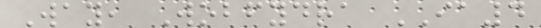Way, Wobfydra IA4
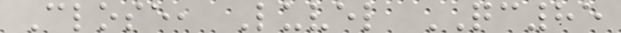Close, Luvel QC85
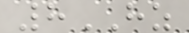8HZ
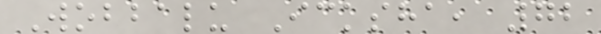Wobbalu Icksha, 72
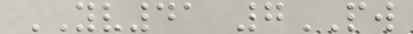YV41 7PW
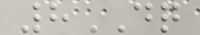8DQ
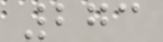273
